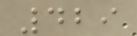429
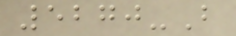5270-B
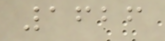1626
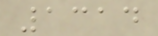1314
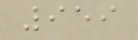959
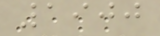1900
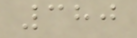380
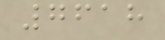7618
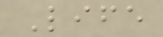Life
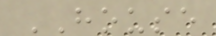HOUSE
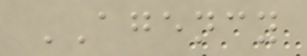AGENCY
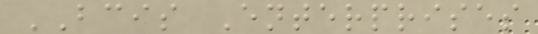BCIS Enterprises
